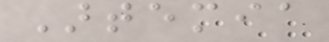Artemia
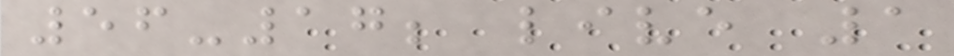56-17; live 1
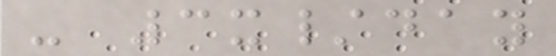- 3x/day
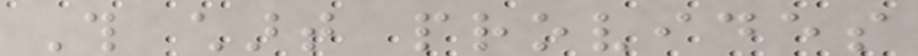This chart provides
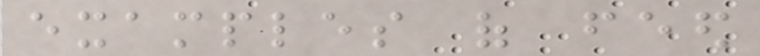examples of feed
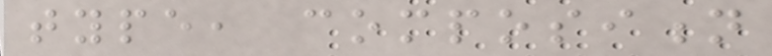type, composition
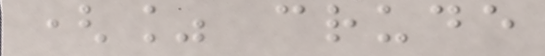(% crude
